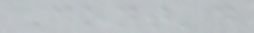Cont'd
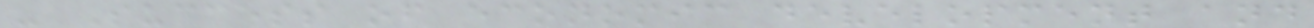- Success of economic development and
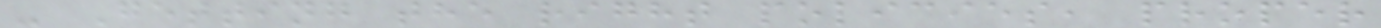- Getting the right policies, proper
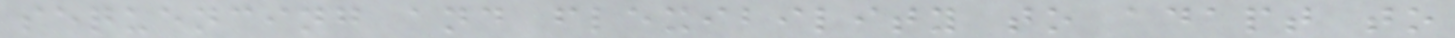sequencing and flexibility to adapt to
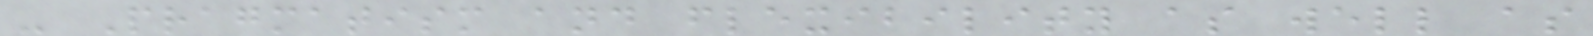- Pragmatism and flexibility as well as
